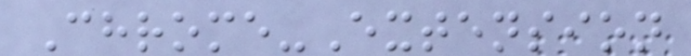Chrome-Extension
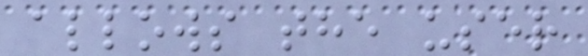allows the user
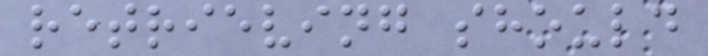retrieving should
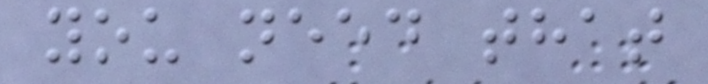you need that
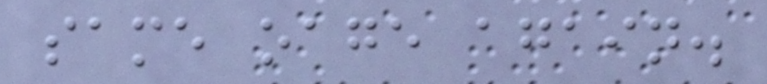same oage again.
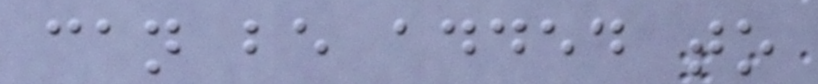can be added to
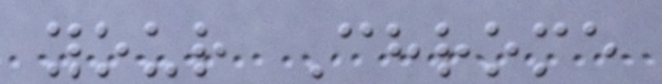your Chrome
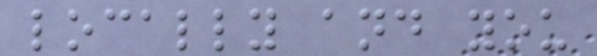locally and you
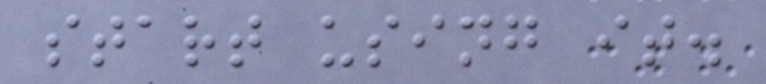start using it.
